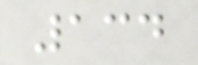134
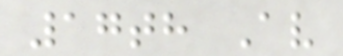17th Av
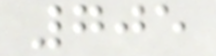705
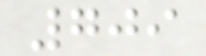709
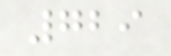729
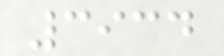3934
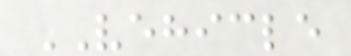VEHICLE
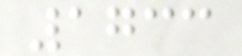1733
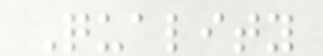Quality
